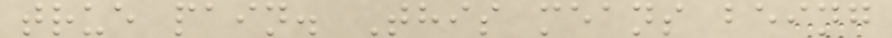true pain. This means being
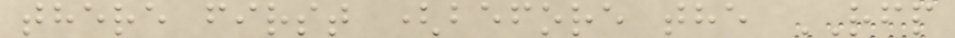there first (before the RFP
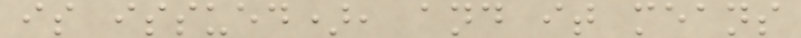is issued), and it means
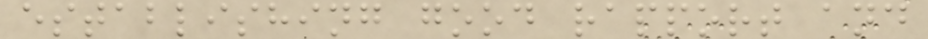establishing good rapport and
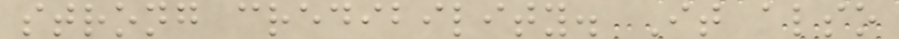strong credibility. It also
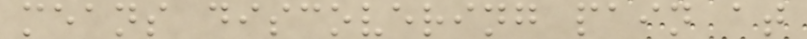means discovering pain at
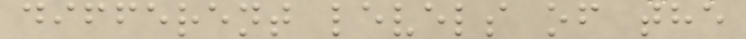different levels of the
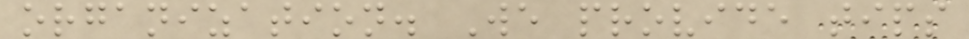organization. We provide tips
